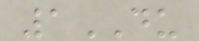1DU
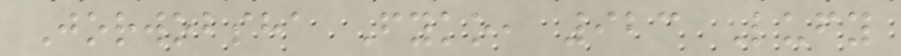Jorwobsha Fyko, 923 Lufy
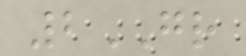2GR
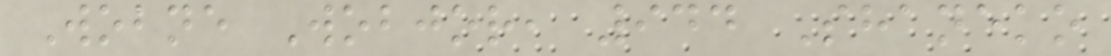Wobne Wobjor, 944 Shaneko
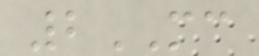2MC
